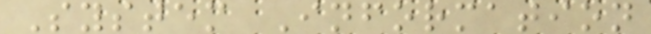System Information
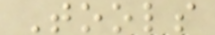Tools
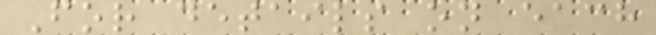For details on each
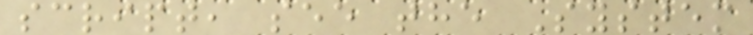script, see the System
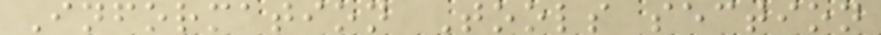Information Tools section
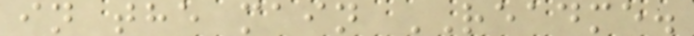in the main README.
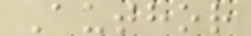Author
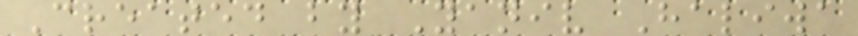Created by Yaniv Haliwa
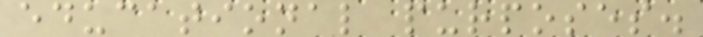educational purposes.
